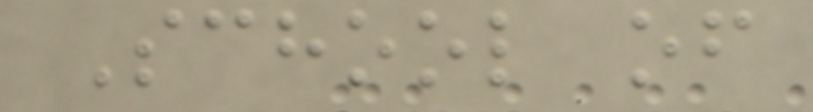School of
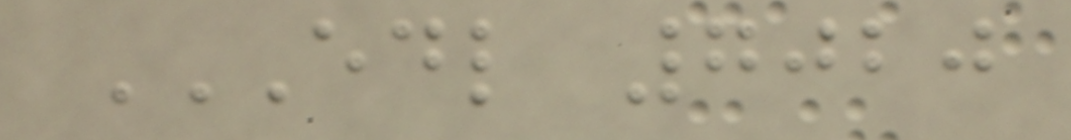EDL 7020
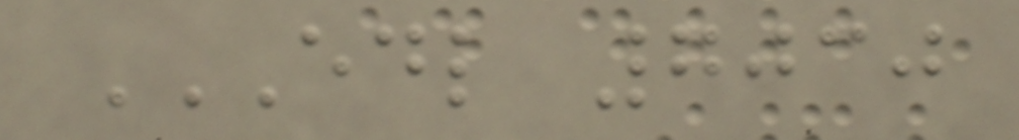EDL 7030
